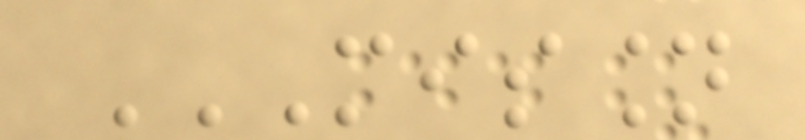MISSION
